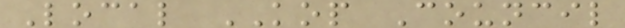Local KOP Council
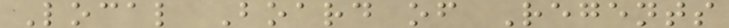Local Board of Regents
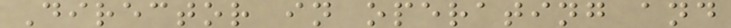Director in operating and
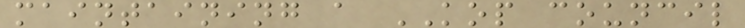maintaining a KOP council
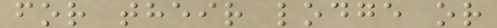for their lodge or
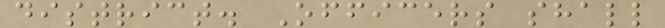district. Officers shall
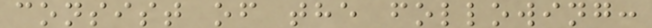consist of the following:
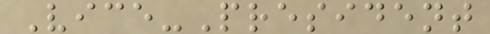Vice-President
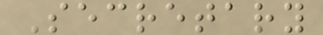Secretary
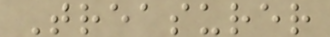Treasurer
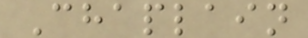Chaplain
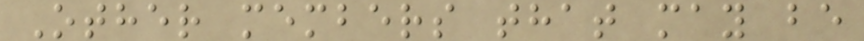Other members that may be
